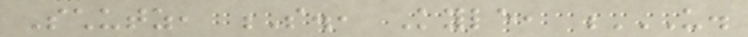Schutz, S., Kyle, U.
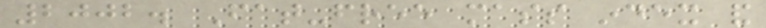2002. Fat-free mass index and
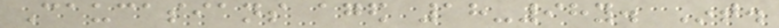Caucasians aged 18-98y. Int.
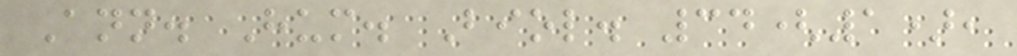Ann. Hum. Biol. 34(1),
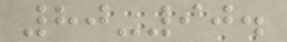80-90.
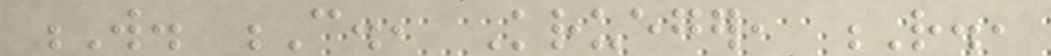W. C., Krueger, R.,
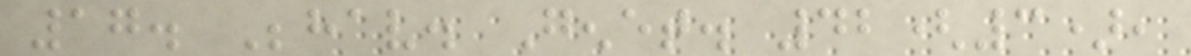17. Behav. Genet. 42(3),
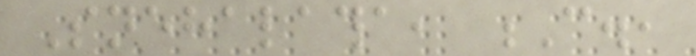Snehalatha, C.,
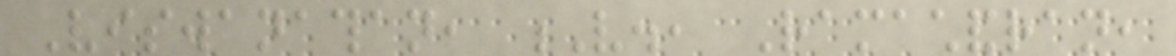Viswanathan, V., Ramachandran,
